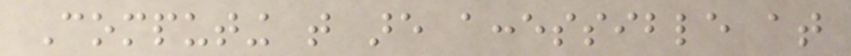Computing that are accessible at
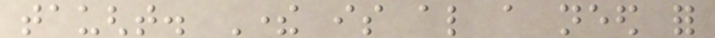taught. There is also a need for
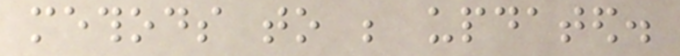methods to be updated.
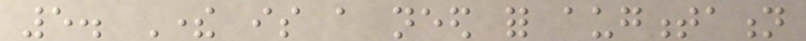5. There is a need for augmentation
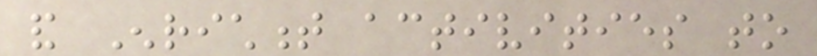and Enrichment activities to
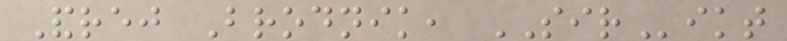Andrej Brodnik, SIRikt
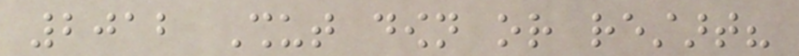2012 Shut down or restart?
